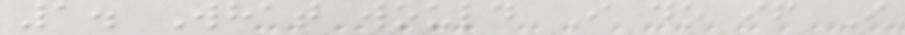1. What would I do if I
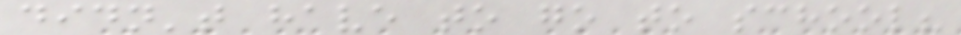didn't have to go to school?
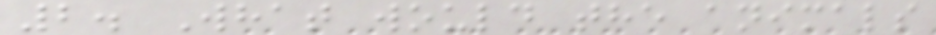2. What would the animals
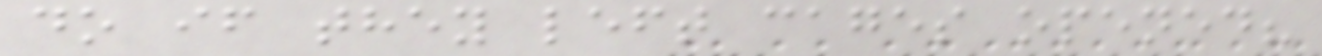do if they left cages opened?
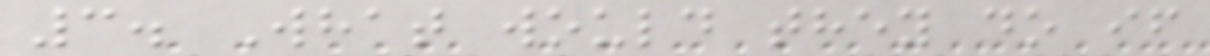3. What would they do if
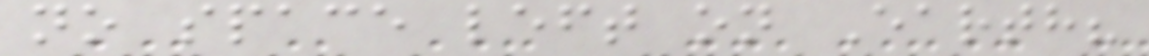no space left on Earth?
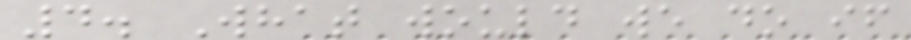4. What would we do if
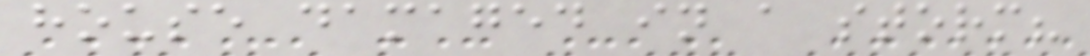house damaged in a storm?
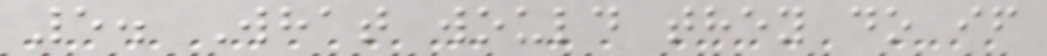5. What would they do if
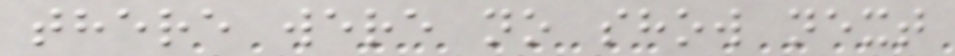there were no show next
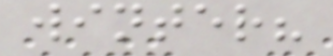winter?
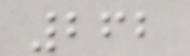262
